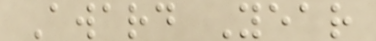Award Year
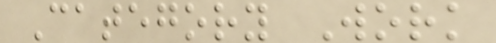Category Work
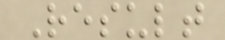Result
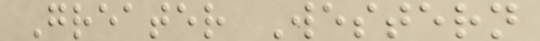Greater Western
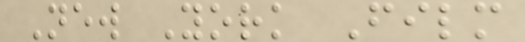New York Film
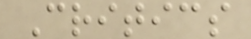Critics
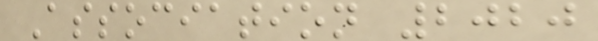Association 2020
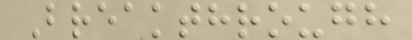Breakthrough
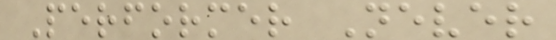Performer Never
